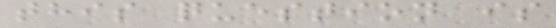this question is
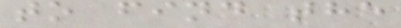to find the
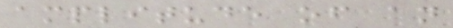amplitude of an
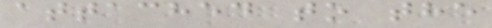attached to the
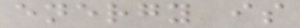energy is
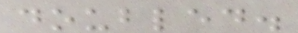doubled.
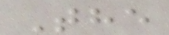The
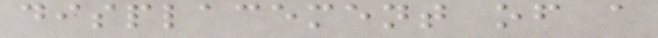displacement of a
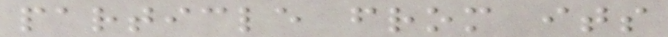particle from its
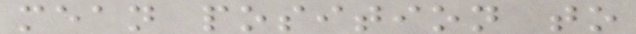mean position to
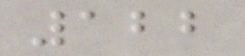122
